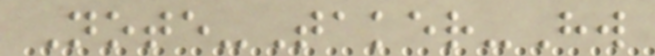Note-Taker-Hw
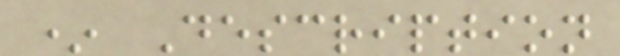* Description
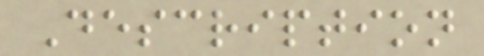Description
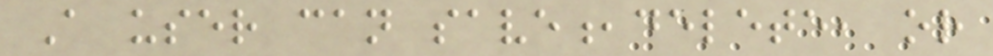A user can save,delete, or
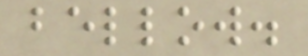bellow.
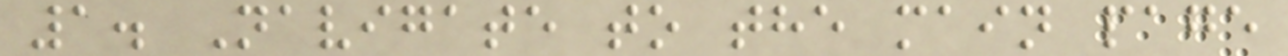1. Navigate to the main page
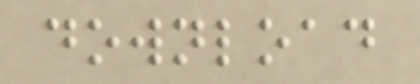download
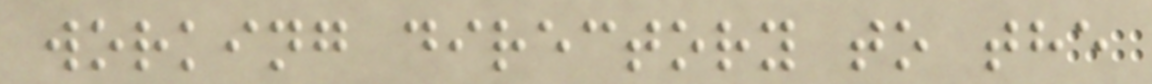working directory to the
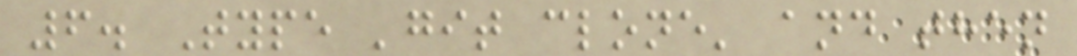6. Type 'git clone' and then
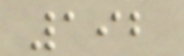192
